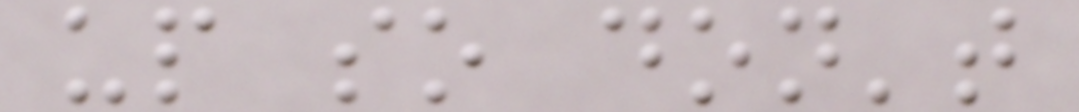up so don't
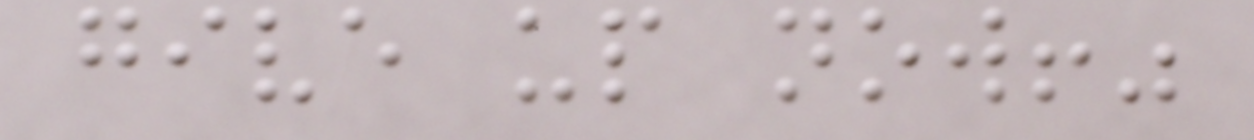give up now!"
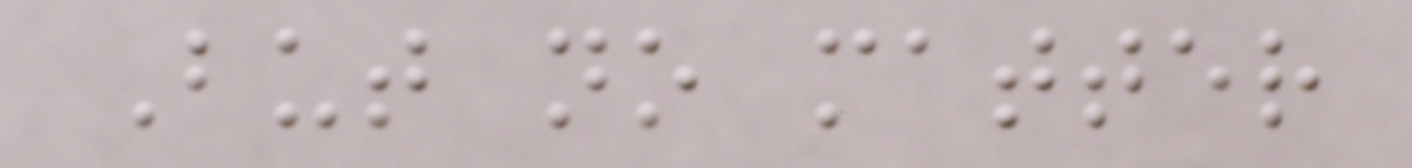But no matter
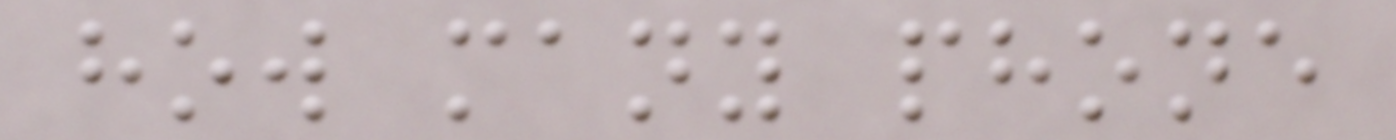how many phone
